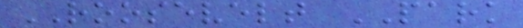ROOSEVELT PARK
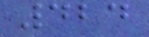424
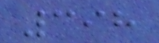398
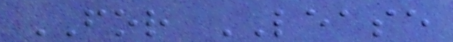FOR LEASE
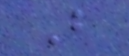B
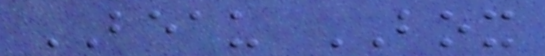BEAU BOX
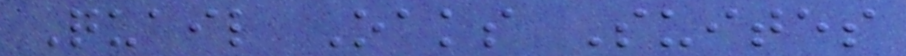Quail Oaks Suites
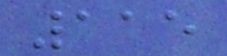115
